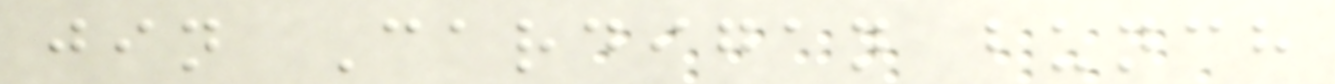jin Cardigan bunch
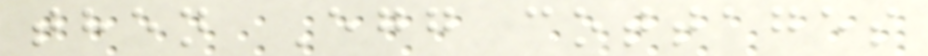then Egg cottages
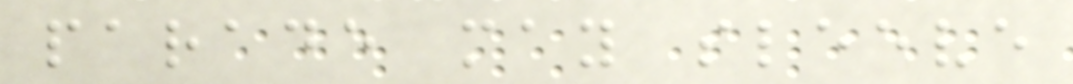parade may sleeve
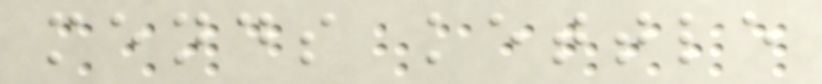mends kettle
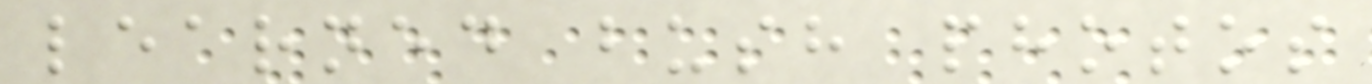learned bush photos
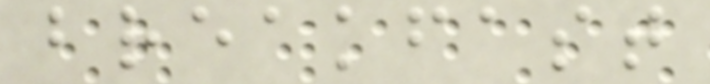breakfast
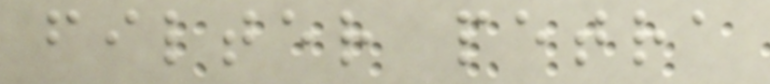filter petra
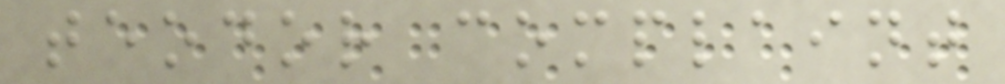teodor complaint
